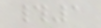#1
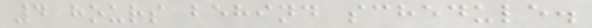4 hours behind schedule.
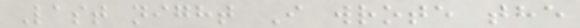Last night I wrote the
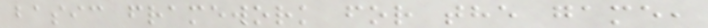basic framework for the game,
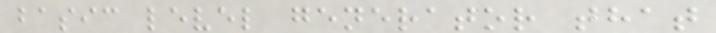basic level generator that
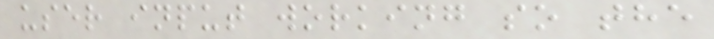user input working so the
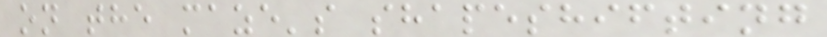on the maze's shapeshifting
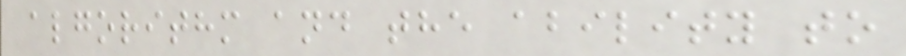algorithm and the ability to
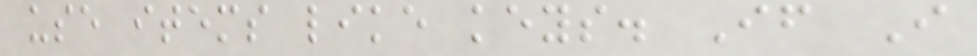use items like keys. If I
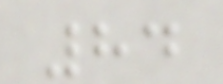84
